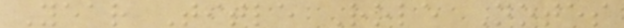Year Title Role Notes
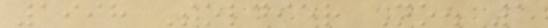1998 Soldier No. 1
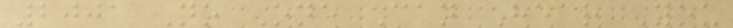2001 No One Can Hear You
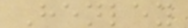Henley
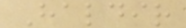Haldir
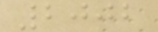2002
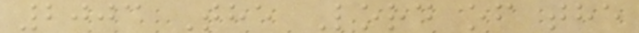2003 The Lord of the
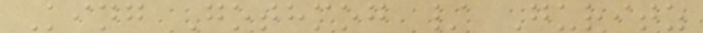King Gothmog / Guritz
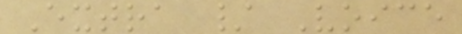Extra / Voice
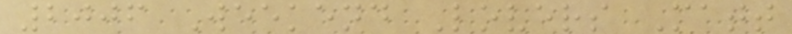2006 Weekend Lovers Matt
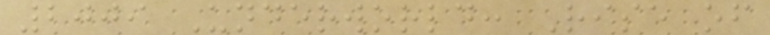2009 Underworld: Rise of
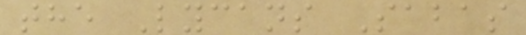the Lycans Sabas
